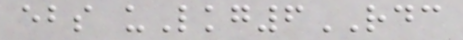ebs uLkg6RDC
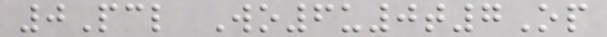0Pcl Wo6u0t7Op
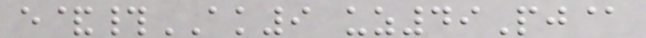e&#AK9 uz49Pj@
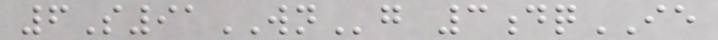6S91WNg 3dqIE
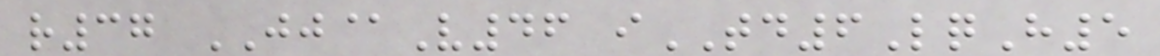r37 JJ@V46 iTD6LqH5
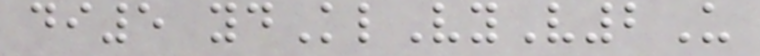di5 ydKlVyV2U
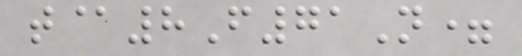t@8F71N=
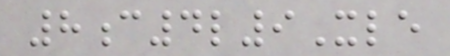8c4l9Xle
